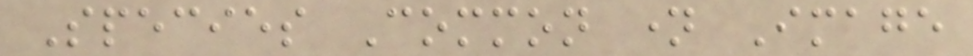Species Common name Image
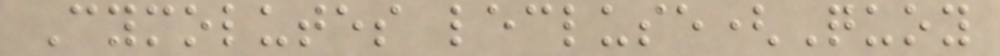Cymolutes lecluse(Quoy
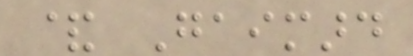& Gaimard
